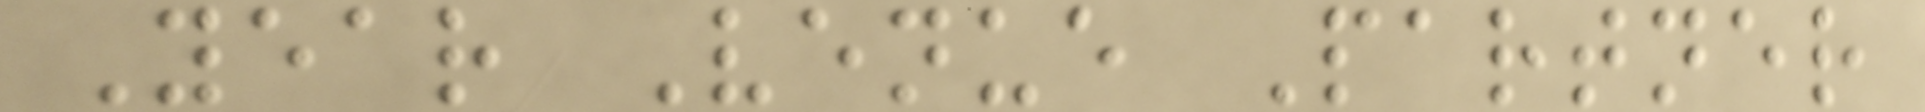Year Venue Partner
